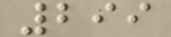299
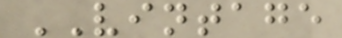VINTAGE
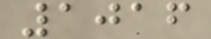1016
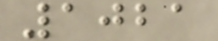1021
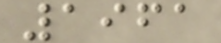1961
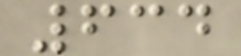634
